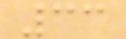33
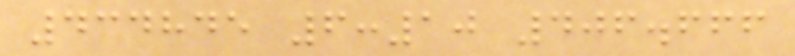434845 6:10 406.666
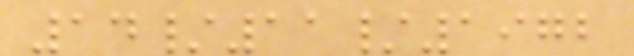14/11/1972
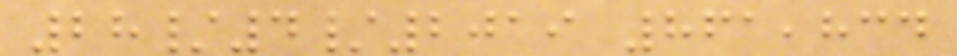28/4/2019 861,834
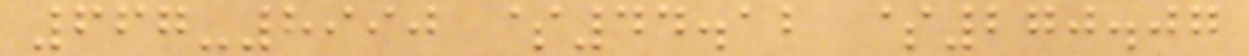667-8990 $44.12 $270.07
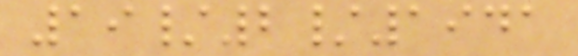19/2/1941
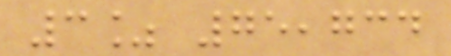3% 75,734
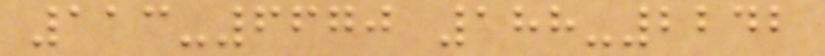113-6670 188-2242
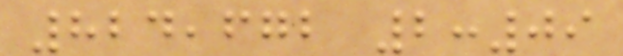824,672 2:09
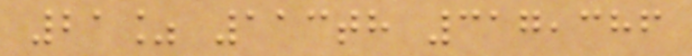21% 113th 317,386
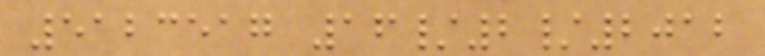5123517 16/2/2012
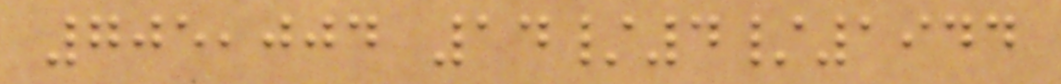705,004 14/4/1944
